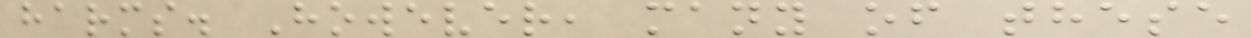harms. However, many of these
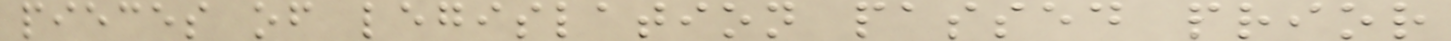pieces of legislation passed prior
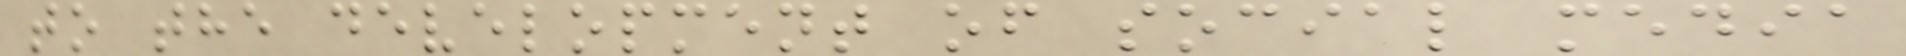to the development of social media
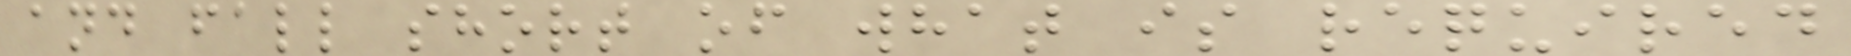and fall short of what is required
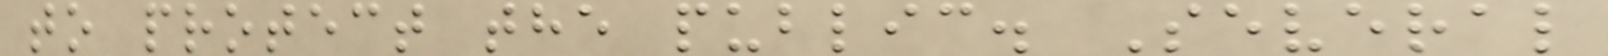to protect the public. Several
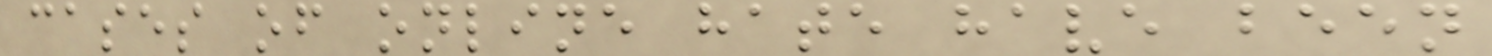cases of online hate have been
